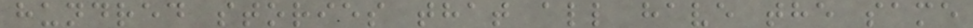hundred stories that all have the same
